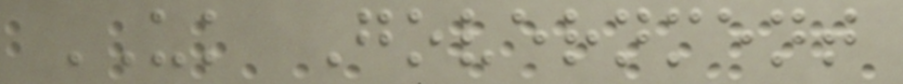UK Government
